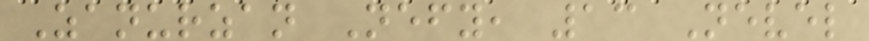Zanurzan Nefy, 13 Nevel
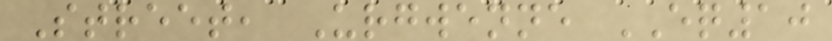Street, Urgwenne EQ10
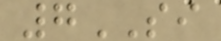7SI
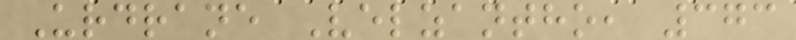Urdrane Velzantho, 373
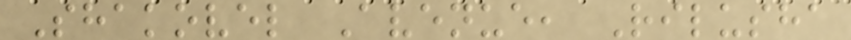Shakovel Avenue, Rilusha
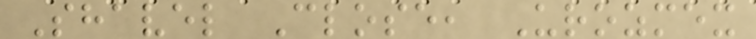Shavel Close, Urozmex
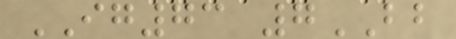IG73 7BB
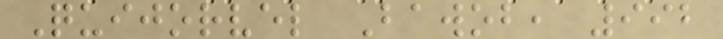Quijorvel Bawob, 992
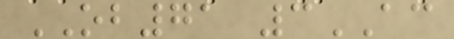OB71 3AC
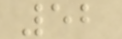52
